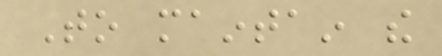To maintain the
